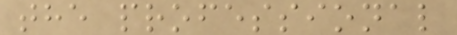the professional
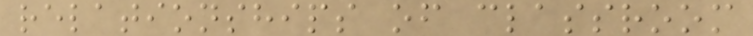relationships of classroom
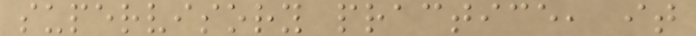supervisory practice, it
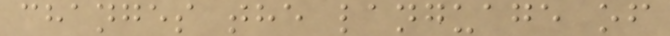changes the language of
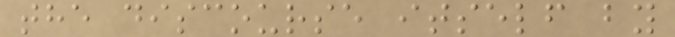the discourse itself by
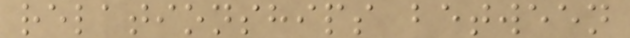relationships between
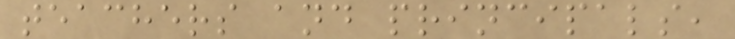teachers and principals,
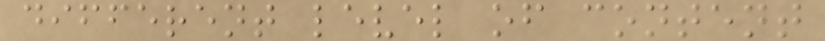different level of content
